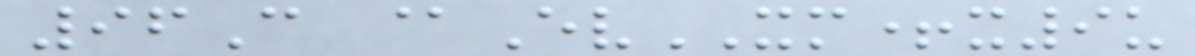96C @EvXM+x9u
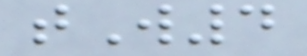tW4
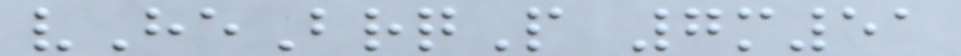vHeBrqP 7m51
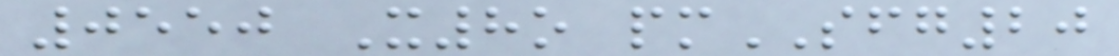0550 X8o pmSFG20
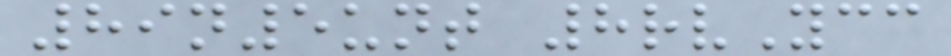89n5unt 8rvYcc
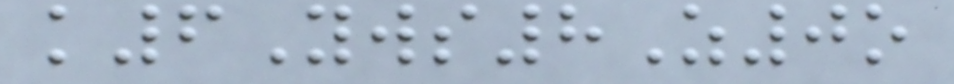k6Yws8Z0o
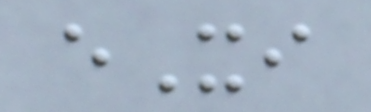eXi
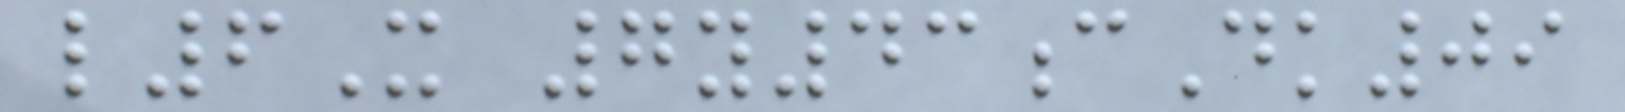l6X 7y43cDk09
